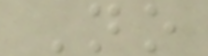No
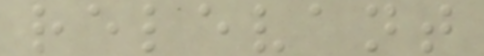relevant
